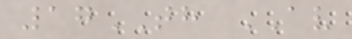17TH AV
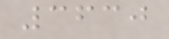3630
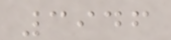3946
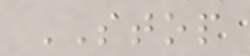STOP
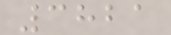3821
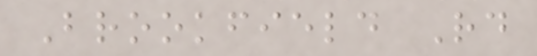Brookfield Rd
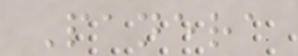Panera
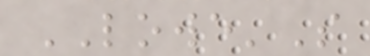LOWE'S
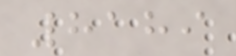8189
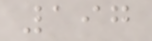197
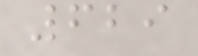629
